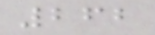262
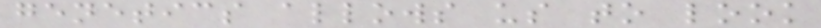genetics allows us to look
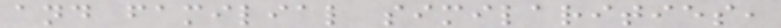and familial similarities,
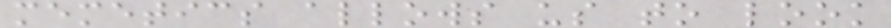memetics allows us to look
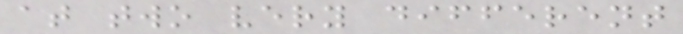at two very different
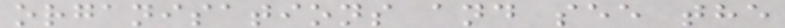organisations and see the
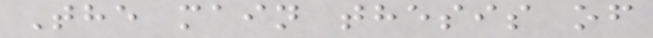The main thesis of
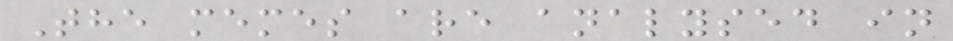The memes are analysed in
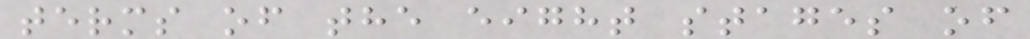terms of the eight stages of
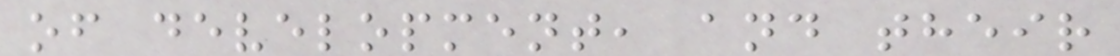of development, and their
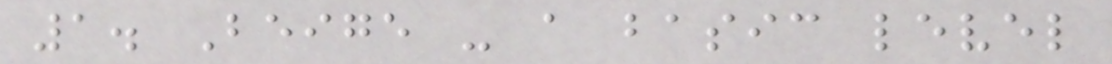1. Beige - a basic level
